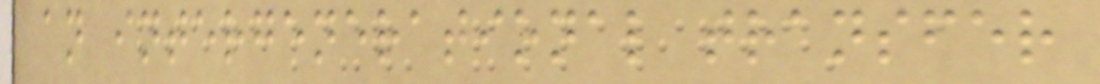an intergenerational transfer
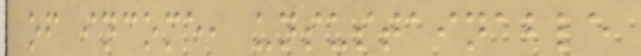of income, unsustainable
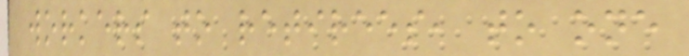workers to retirees, to one
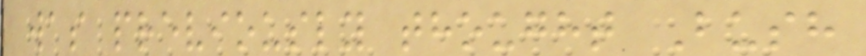was previously thought Bush
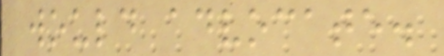would advocate.
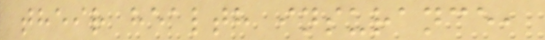their health insurance,
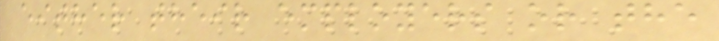either their employers or the
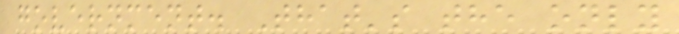government. That's the only
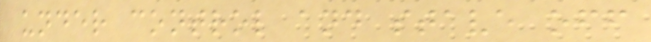under control and stave off
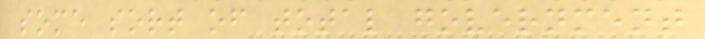some sort of total government
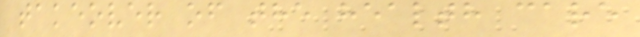takeover of the health care
